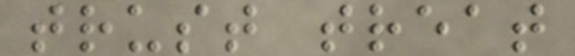trust treat
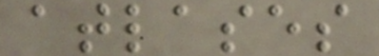atlases
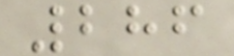286
